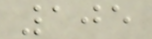105
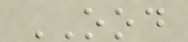OOD
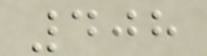408
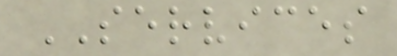SERVICES
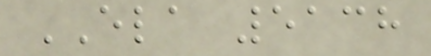ELA 5138
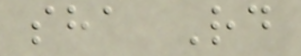sha Rd
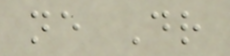ne Dr
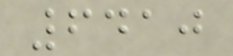6410
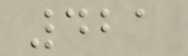421
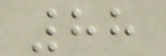88
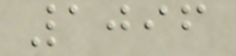1096
